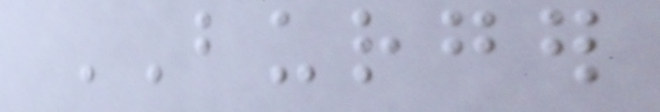BURGER
